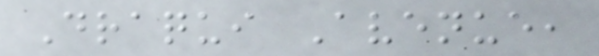Draqui Avenue,
